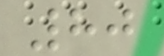80
